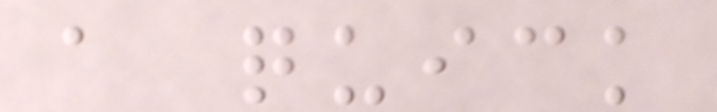a quick
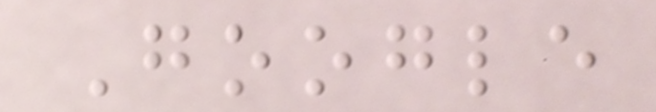Google
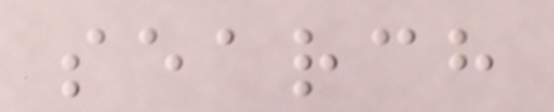search
